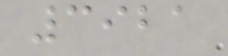3921
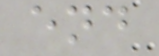end
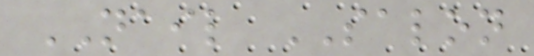NAIL SALON
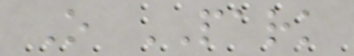O PARK
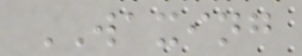WAXING
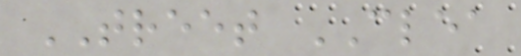TREET CLEA
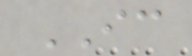IC
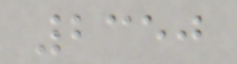2350
